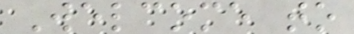Welcome to
